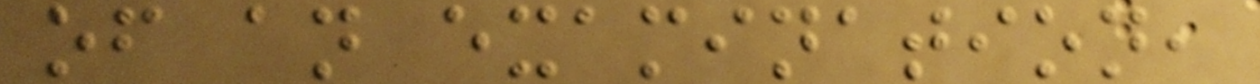of an examination,
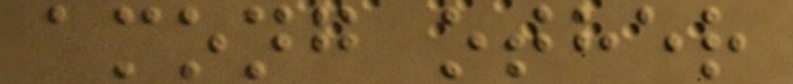among other
